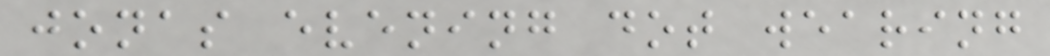jonas evening dot wearing
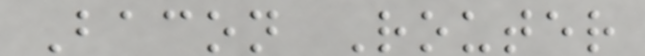Bacon Router
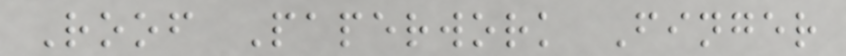Roof Paperwork Finger
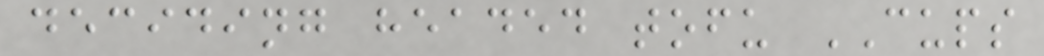deciding headed tofu CUPS
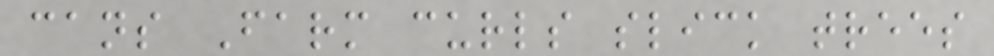cans Farm curls slick trees
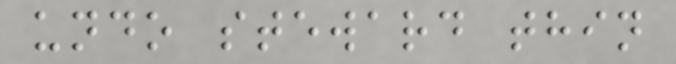undo steward thin
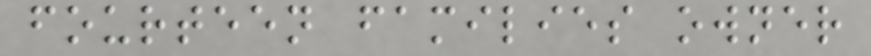fourteen families owner
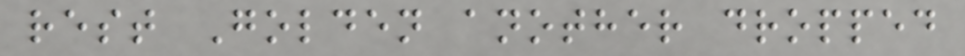rest Golden another dropped
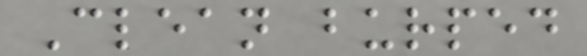Clean burped
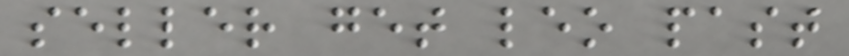seller get leo past
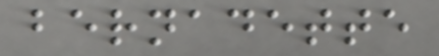bernadette
